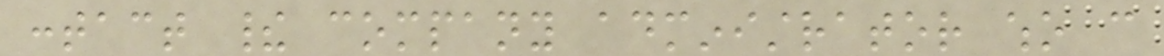contact their company administrator who can
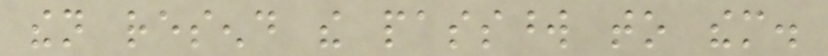then resend the password to them.
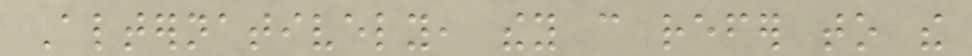Alternatively, they can refer to the
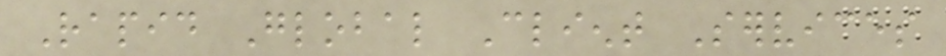Rapid Global Client Services
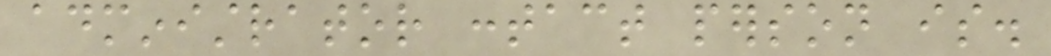administrator contact person is.
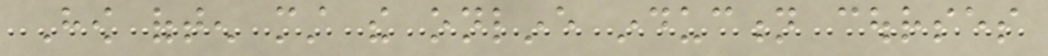How often must the online induction courses
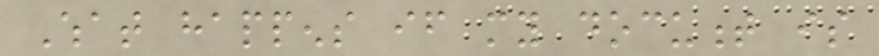What happens if my document is
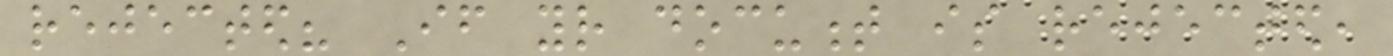rejected? If your document is rejected,
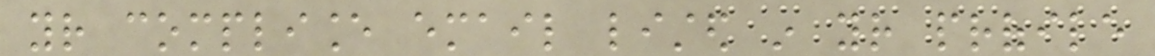your compliance email listed in your profile
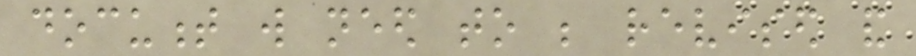document will need to be revised and
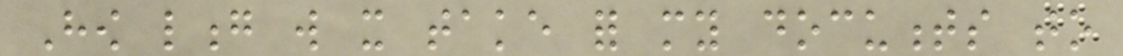How long will it take for my documents to
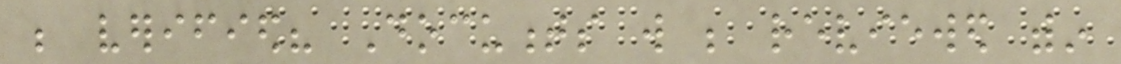be verified? Documents will be reviewed within
